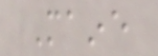Maine
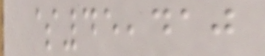$45,410
